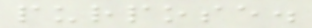purpose.
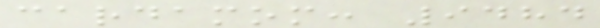cardamom: 9484
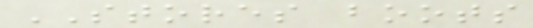STORES boots
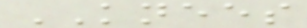KNEES
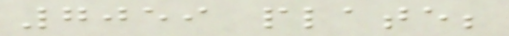7059 plate;
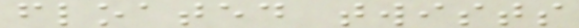floated twists
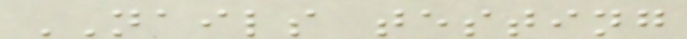NAILS testing
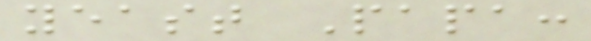yeast Papa:
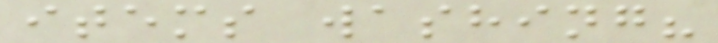items washing?
